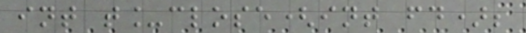int t_close(int fd);
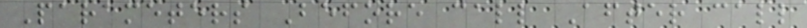Parameters Before call After call
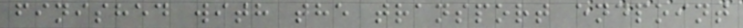finished with the transport endpoint
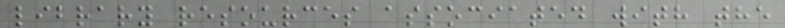library resources associated with the
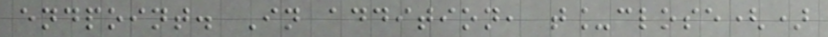endpoint. In addition, t_close()
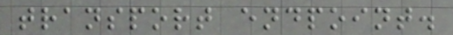transport endpoint.
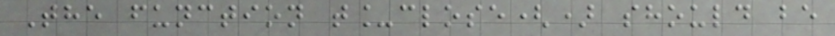The function t_close() should be
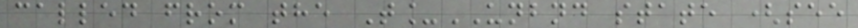called from the T_UNBND state (see
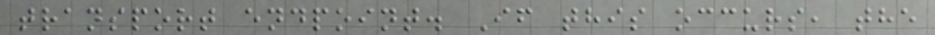transport endpoint. If this occurs, the
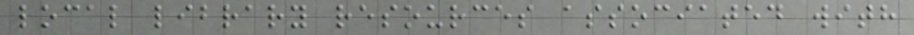local library resources associated with
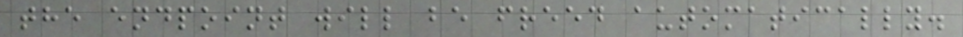the endpoint will be freed automatically.
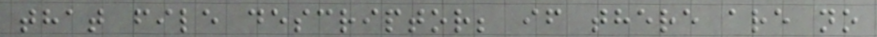that file descriptor; if there are no
